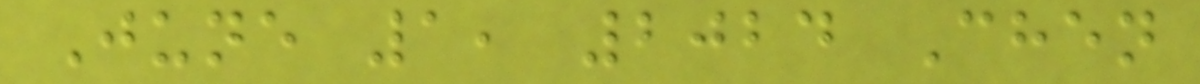June 1, 2024 Chen
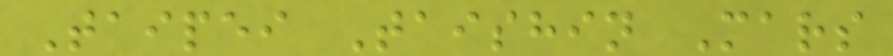Taipei Taishin Mars
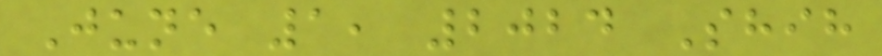June 1, 2024 Shih
